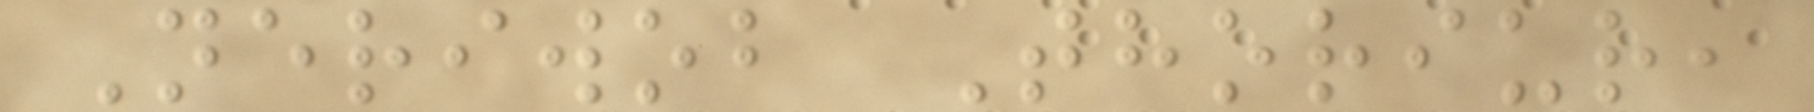Neriwob Thoriur,
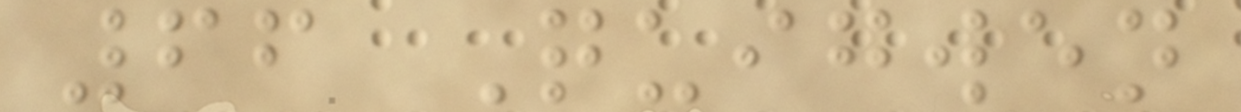66 Quigwen
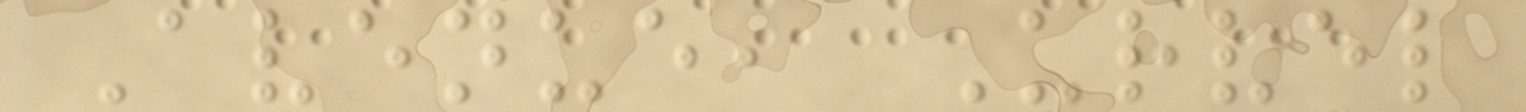Avenue, Urvel
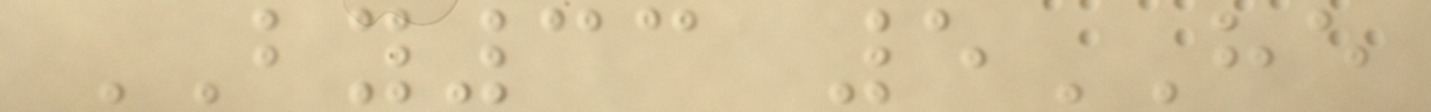BY33 5HE
